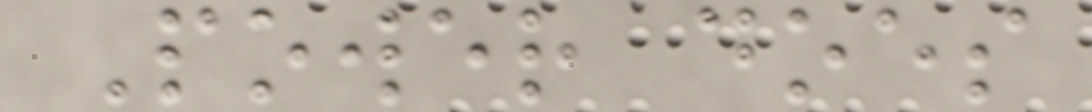Power does
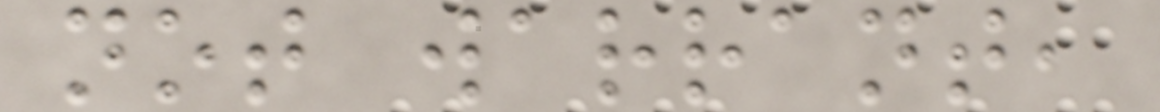not warrant,
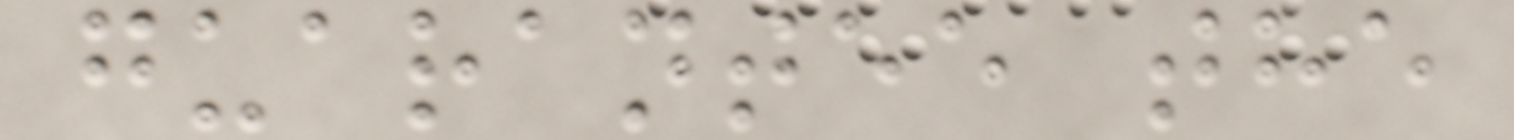guarantee the
